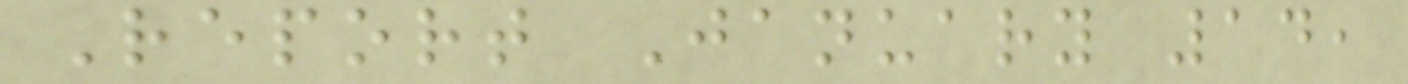Report January 14,
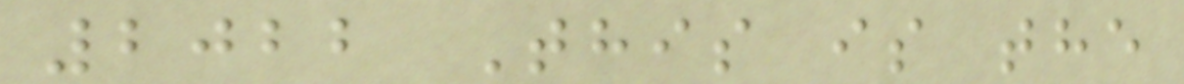2022 This is the
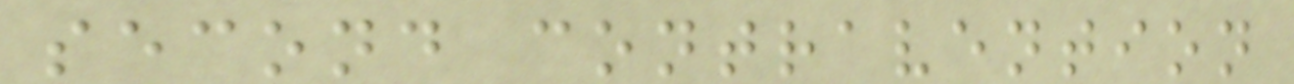second contravention
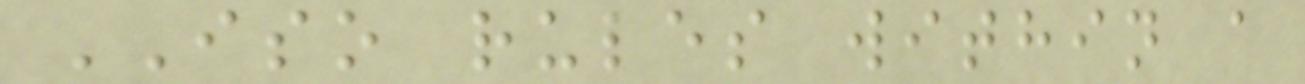ISO rules within a
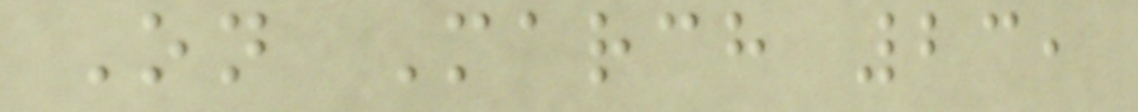On March 23,
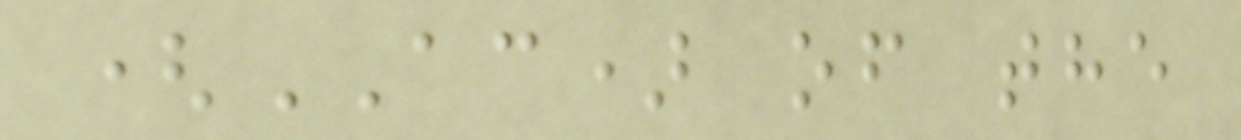(AC) of the
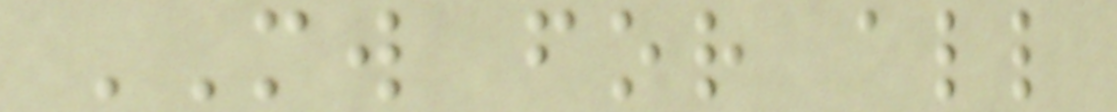MW for all
